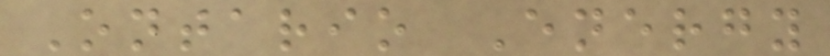Ontario Energy
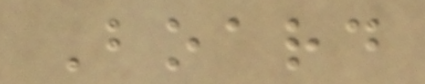Board
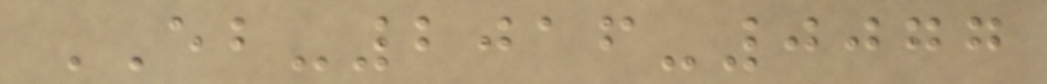EB-2016-0077
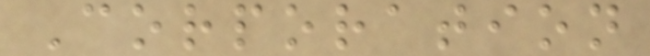Corporation
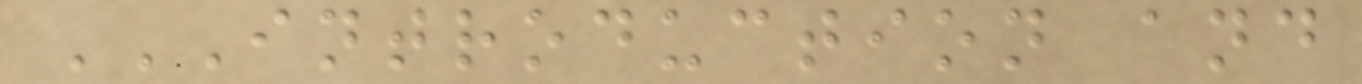INTRODUCTION AND
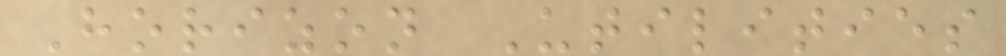Horizon Utilities
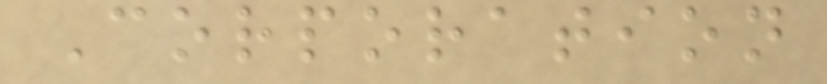Corporation
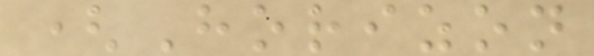(Horizon
